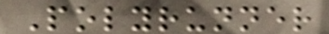Polyrunner
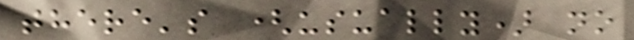there's (usually) no
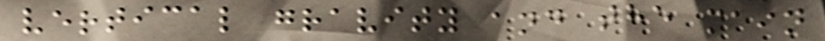vertical gravity and the main
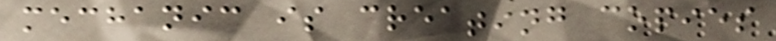mechanic is creating copies
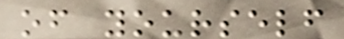of yourself
